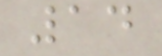14
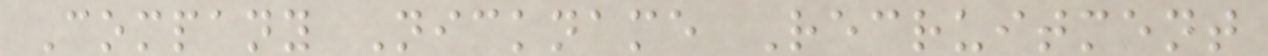Company Nickname Recruitment
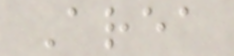Area
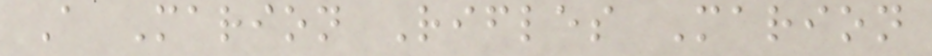A Marion Rifles Marion
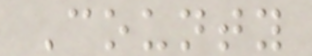County
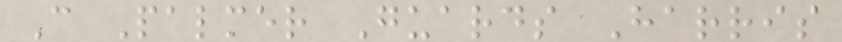C Palmer Guards Harris
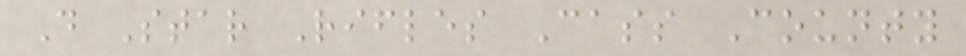D Star Rifles Cass County
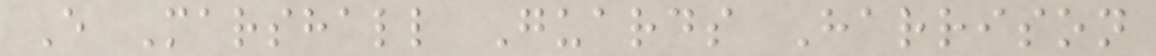E Marshall Guards Harrison
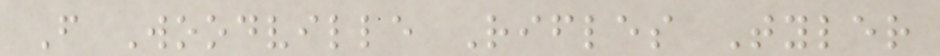F Woodville Rifles Tyler
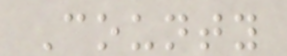County
